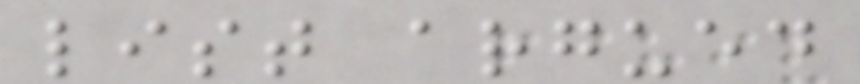list argued
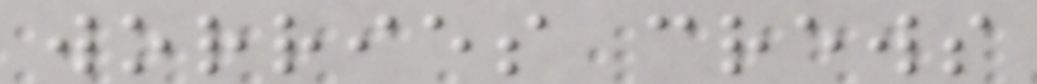worries crews
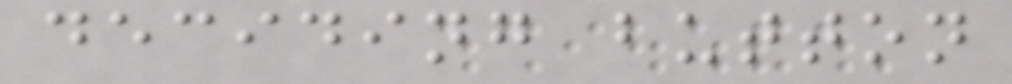deciding button
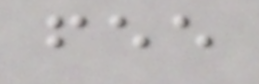fee
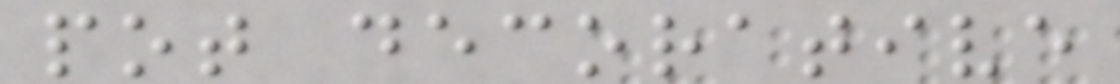pot decorative
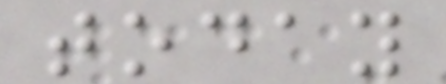today
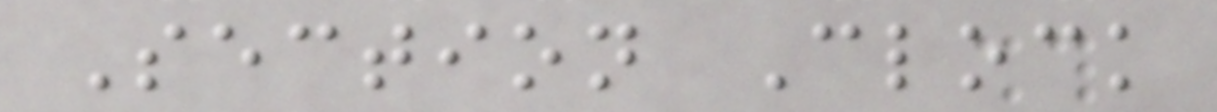Section Clock
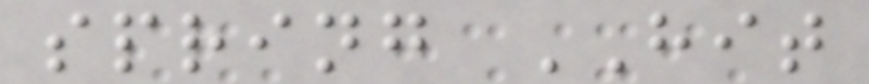spring HIT
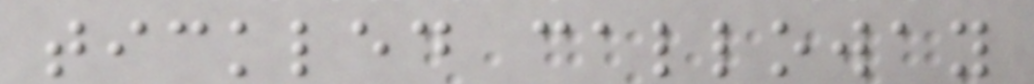tickled calloway
